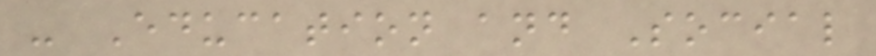- Education and Social
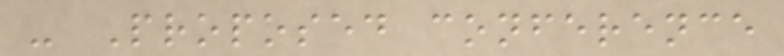- Proposed conference
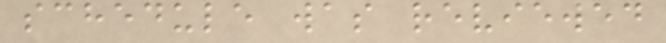schedule was reviewed
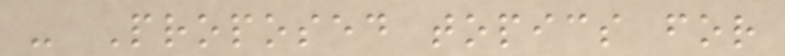- Proposed topics for
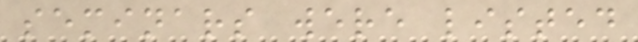seminars were listed
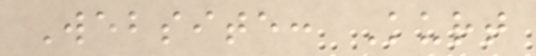Website: Kurt
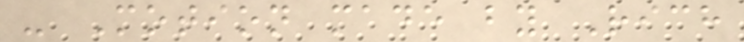- Motion made by Rich
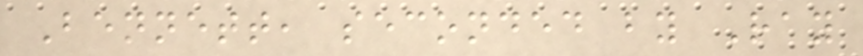Bennett, seconded by Ray
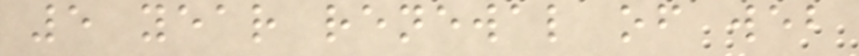5 year renewal of web
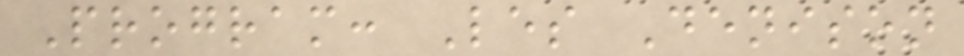Program: Les Denison
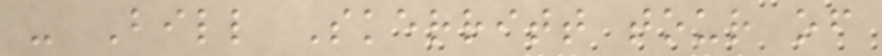- Bill Skerritt tour of
